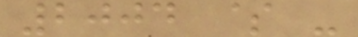2004 $ -
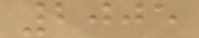2005
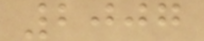2007
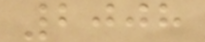2008
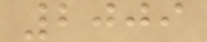2009
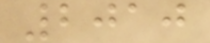2010
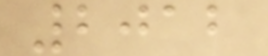2012
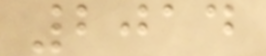2014
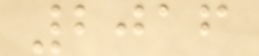2016
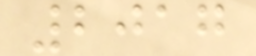2017
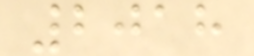2018
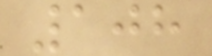108
